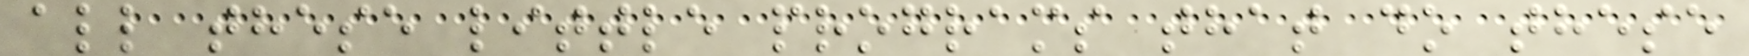all these little programs that do these
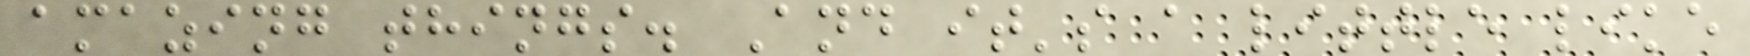amazing things. And it's a little like
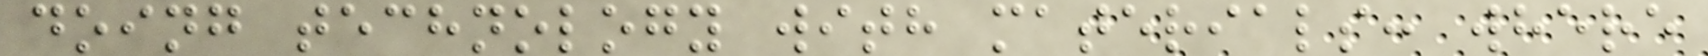doing technology with materials: where
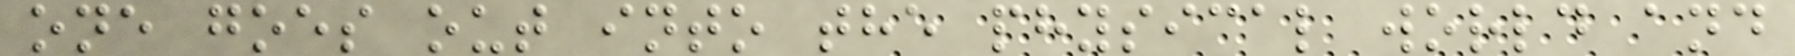one goes out into the physical world and
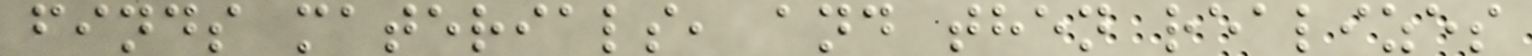finds materials, and then realizes
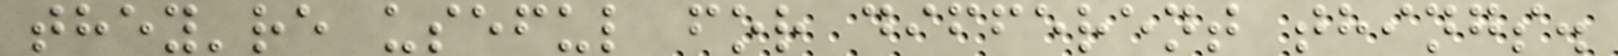they're useful for different things.
